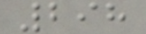298
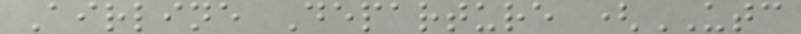Airline Departure (UTC
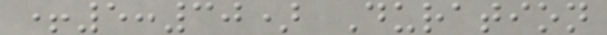+5:30) Duration
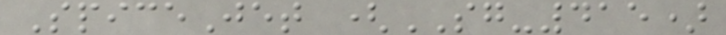SpiceJet (SG-415)
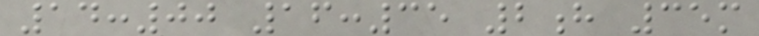14:00 16:35 2h 35m
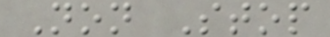Non Stop
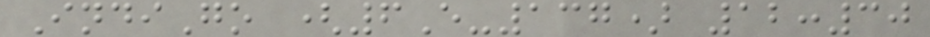IndiGo (6E-137) 12:30
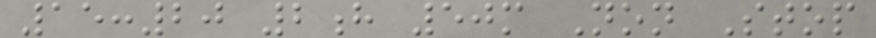15:20 2h 50m Non Stop
